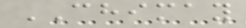CHIMAY
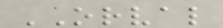ORVAL
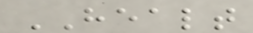HEALT
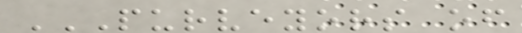PURVEYORS OF
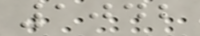1042
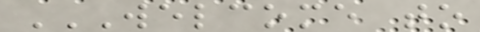WELCOME TO
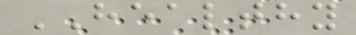HEALTHY
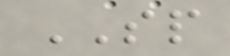SP
